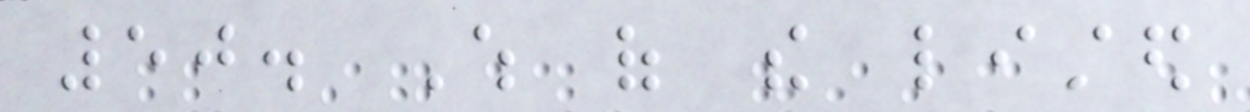50. Which of the listed
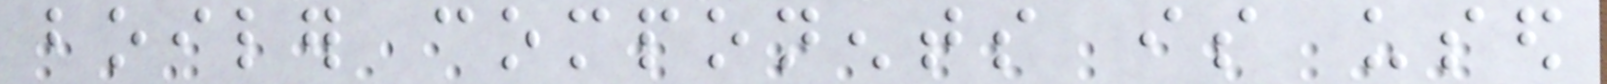boiler components is used
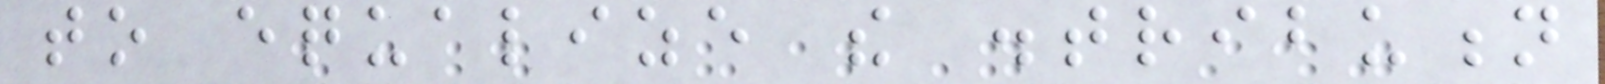to equalize the distribution
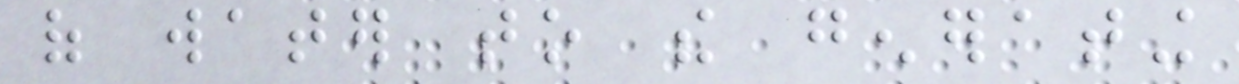of water to the generating
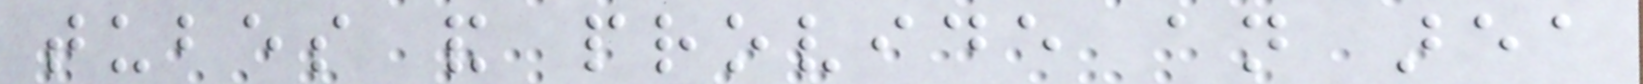tubes and provide an area
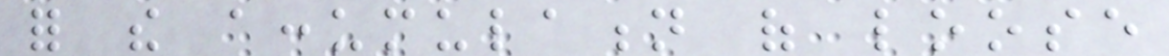for the accumulation of loose
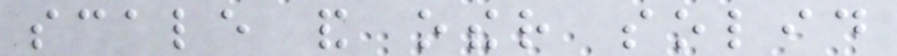scale and other solid
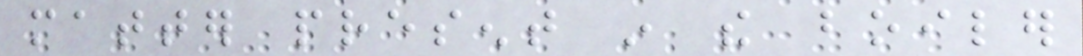matter present in the boiler
